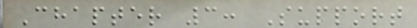Chapter 3: Support
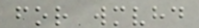for wmvhd
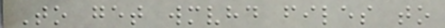To get wmvhd files to
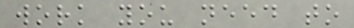work you need to
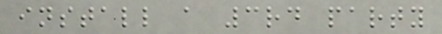install a 3rd party
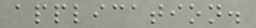application.
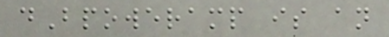dBpoweramp is an
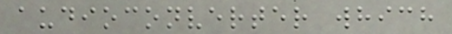audioconverter which
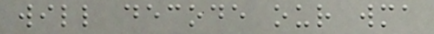will decode our wma
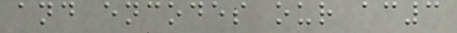and encodes our ac3
